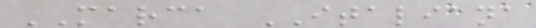MARCA ITALIANA
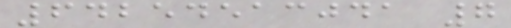64254513041 7
